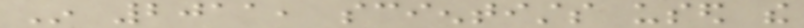In 2011, scientists used the
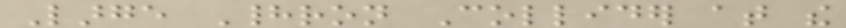Large Hadron Collider at the
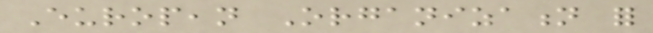European Organization for
